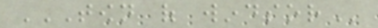TOWN OF WINDSOR
